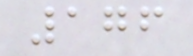176
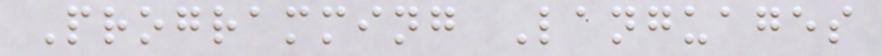Programming Languages
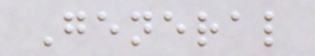General
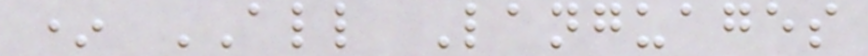* ALL Languages
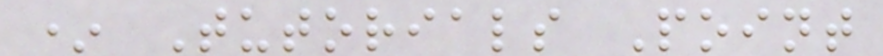* Tutorials Point
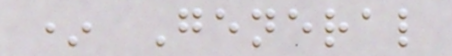* General
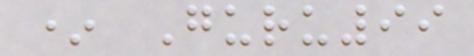* Guru99
